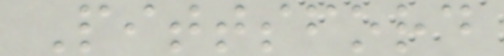Pittsford
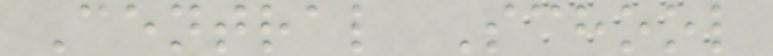Central School
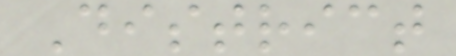District
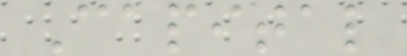Capital
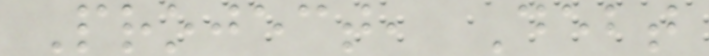Project, Debt
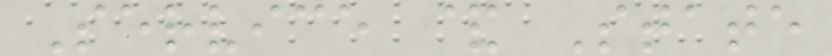Service & State
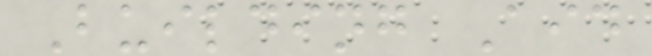Building Aid
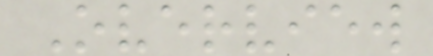Overview
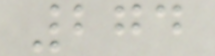274
